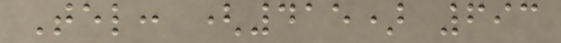Tel: (415) 693
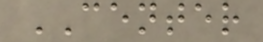CENTER
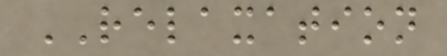RELAXATION
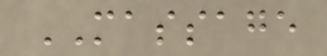MASSAGE
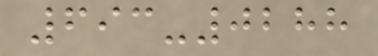693-0288
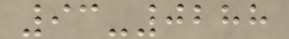93-0288
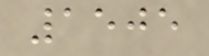1505
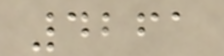4261
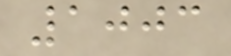1003
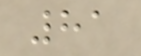81
